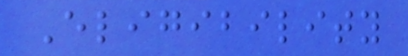Eligibility
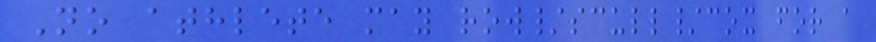No athlete may row/scull/cox for a
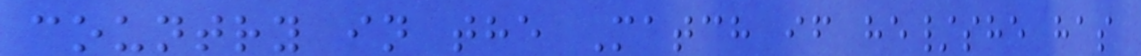country in the Match if he/she has
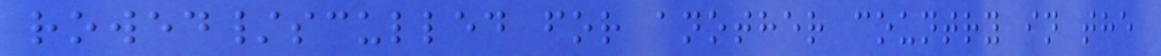rowed/sculled for another country in the
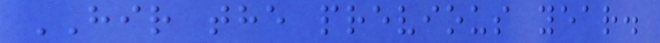HIR the previous year.
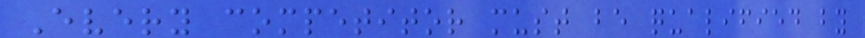Every competitor must be qualified by
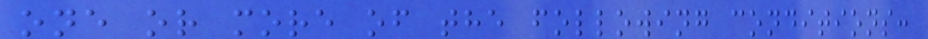one or more of the following conditions:
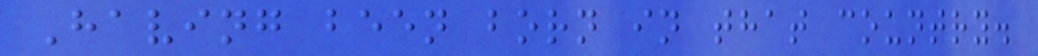Having been born in that country.
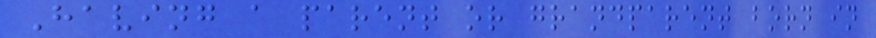Having a parent or grandparent born in
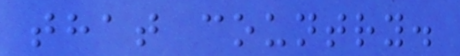that country.
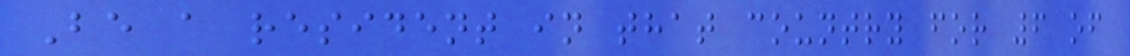Be a resident in that country for 6 of
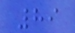89
